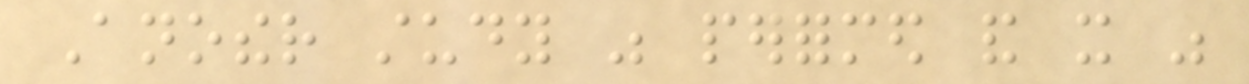Another study was performed and it was
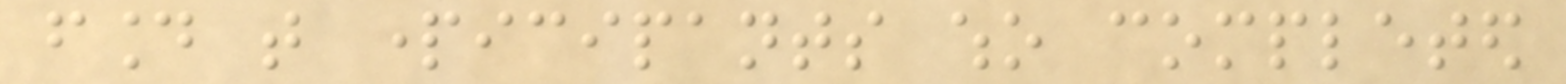found that participants who completed
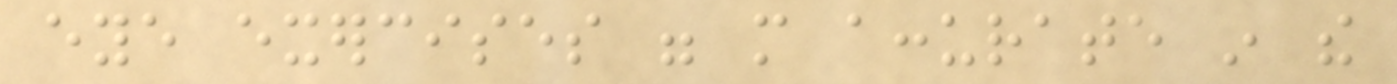eye exercises were more accurate in the
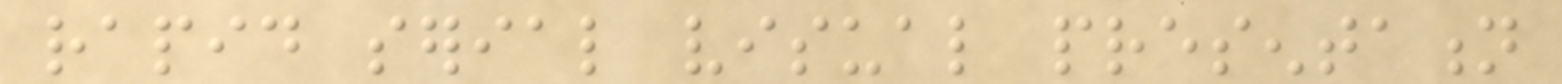rapid serial visual presentation
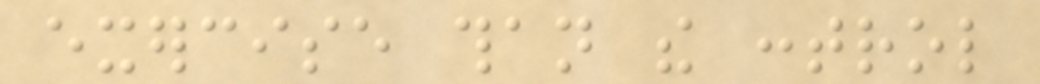exercise than the control
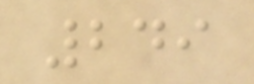249
